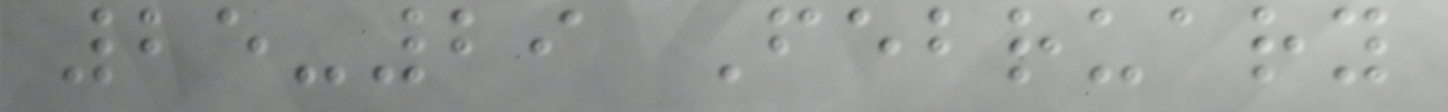25-29 February
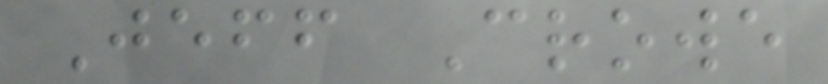Jeff Crowe
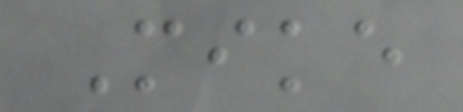Mike
